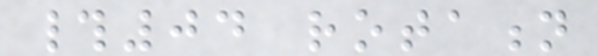#04 rotation
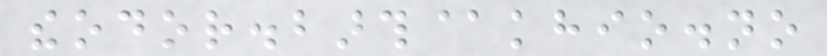theodor.barth@khio.no
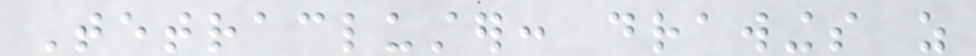Tetracluster: drawings as
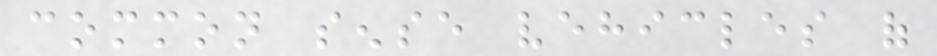common sense vehicles of
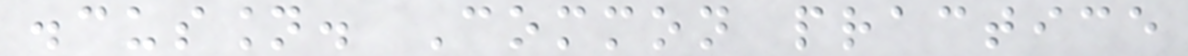discussion. Common practice
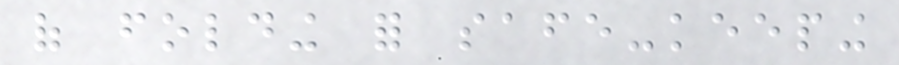of folding for safe-keeping
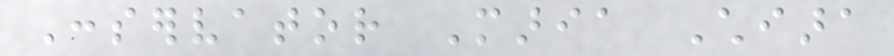Conservator Maria Chiara
